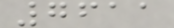7611
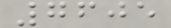7605
